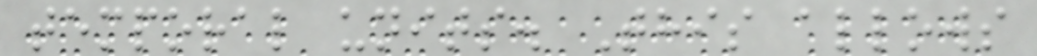temporal units. This allows
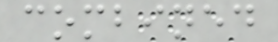combined
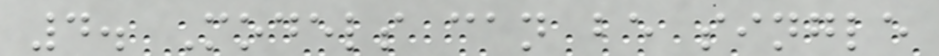4. Models can be single
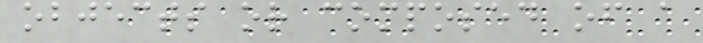objects or composed of a
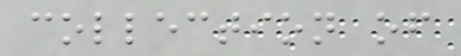collection of
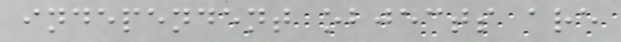independent objects are
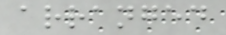arranged
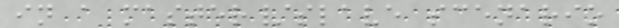in a master/slave scenario
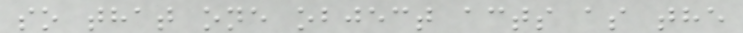so that one object acts as the
